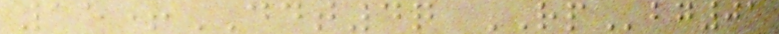15+DDT4q RPbg01
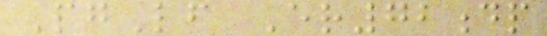PgLf Er72dp
